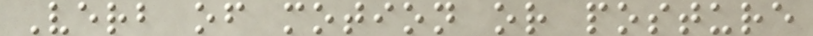Verb of motion or posture
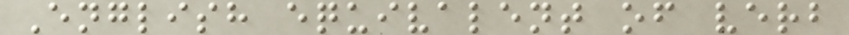English equivalent of verb
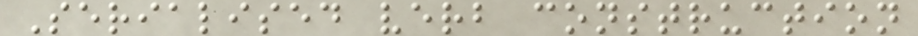Serialised verb construction
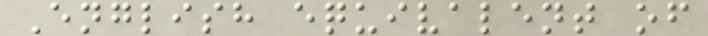English equivalent of
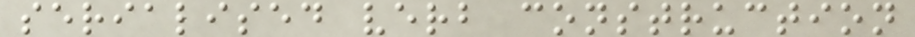serialised verb construction
